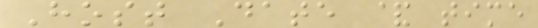Host Date & time
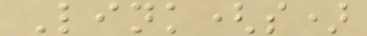Link(s)
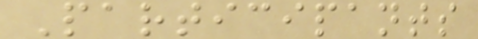Participants
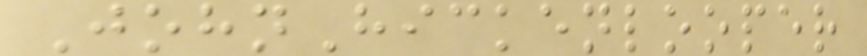JohnHickenlooper
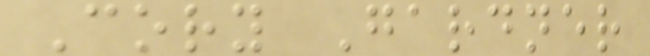Cory Gardner
